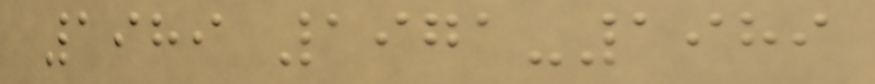1989 1971-1989
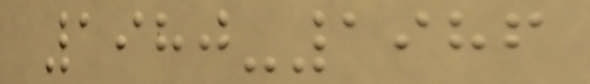1980-1986
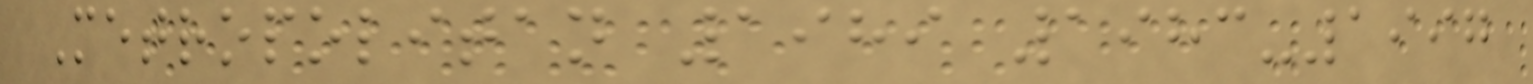Metropolitan 1989 1983-1997
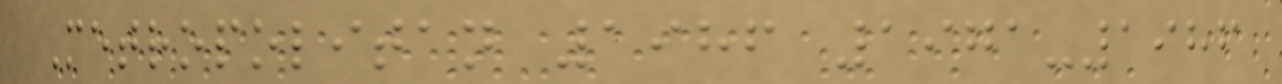Metropolitan 1986 1971-1986
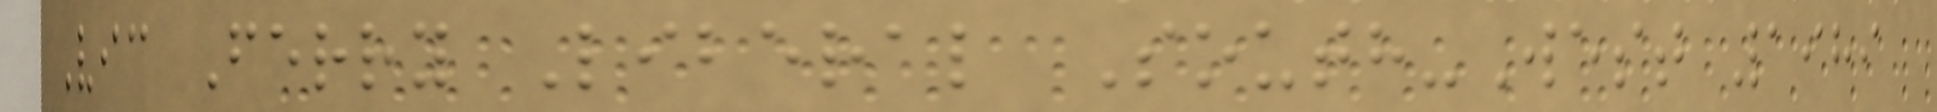Vic Ferry Liberal South-West 1989
